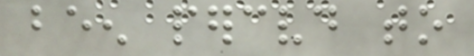been perceived to
